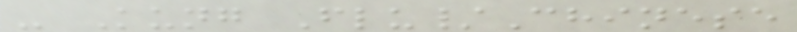- Kung Flu/Chinese
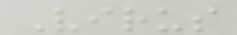Virus
